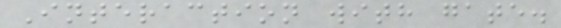Interaction with gate.
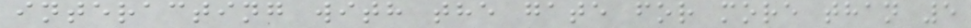interacting with the gate for more than 5
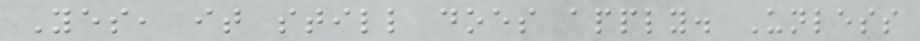Yes, it still does apply. Unless
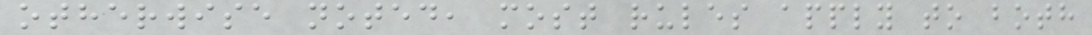otherwise noted, most rules apply to both
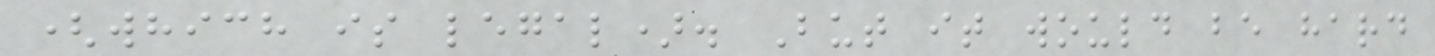(which is legal). But it would be hard
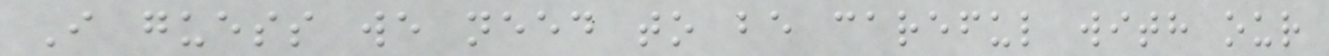I guess we need to be careful with our
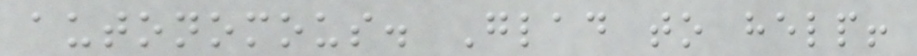autonomous. Glad to help!
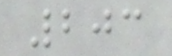203
